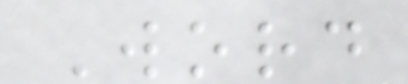Word
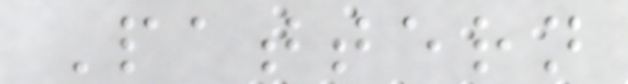Pattern
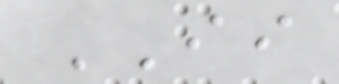II
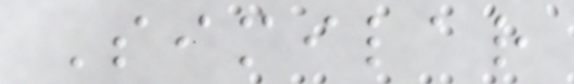Similar
